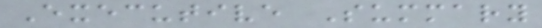Executive Summary
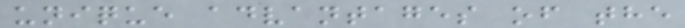unique advantages of the
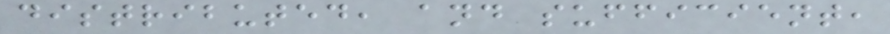distributed, and sufficient,
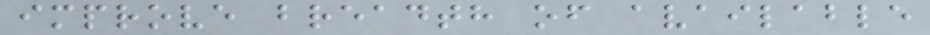improve breadth of available
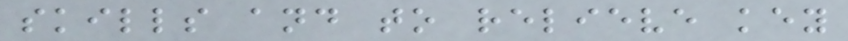skills and to relieve key
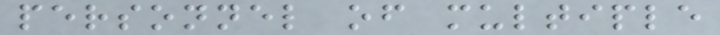personnel of multiple
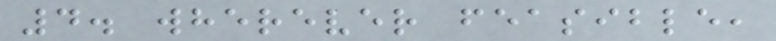4. wherever feasible,
